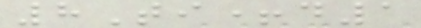8Ti+d1
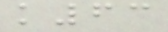k63
